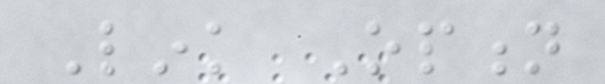Link Option
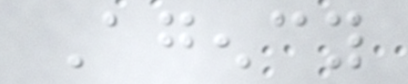Agency
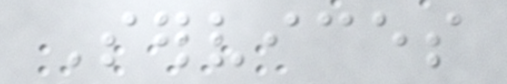Services
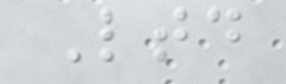Ltd
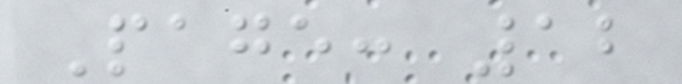Page: 12
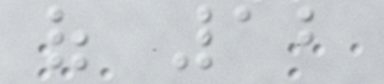of 12
